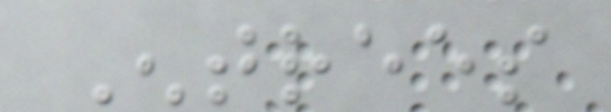Entrees
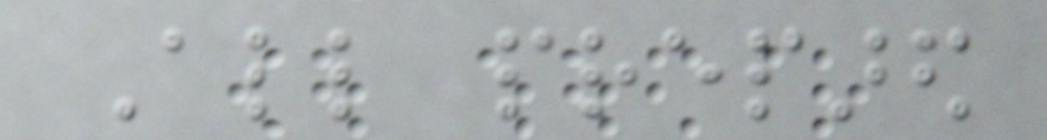All prepared
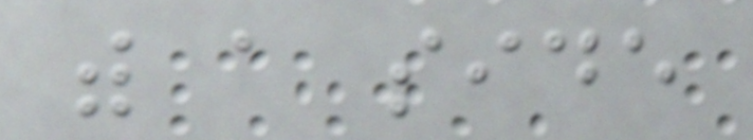with a side
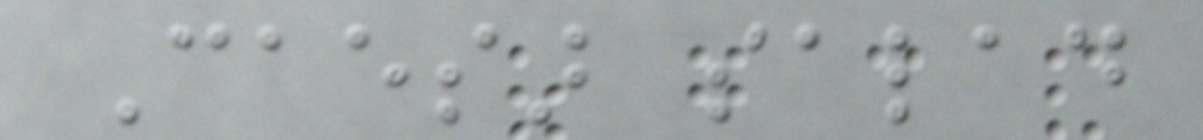Caesar salad
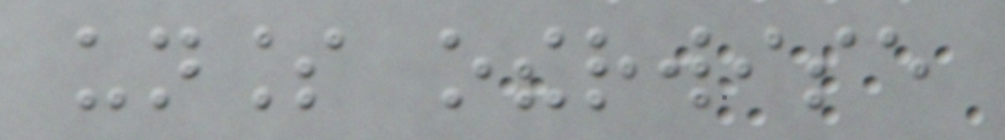unless otherwise
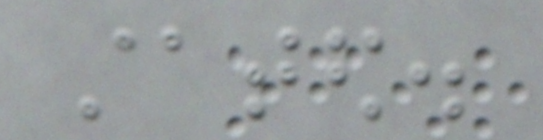stated.
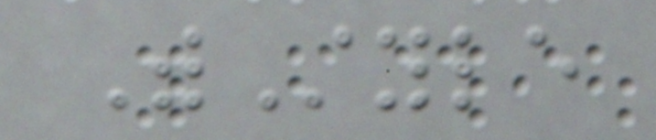WithStyle
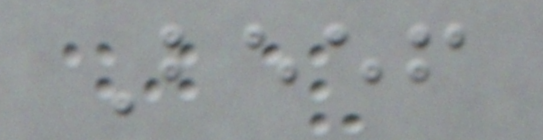Beef
